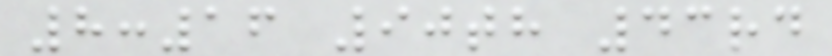8:16 90th 43rd
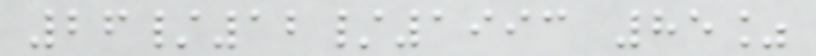26/12/1993 85%
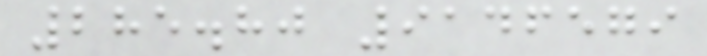285.80 9146579
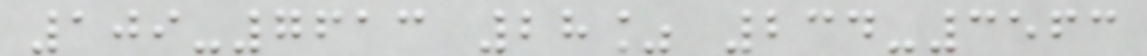109-7613 28% 234-3563
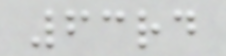63rd
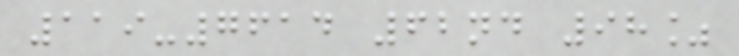119-7614 62nd 98%
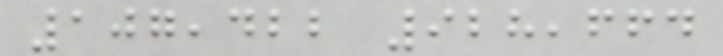107,422 928,664
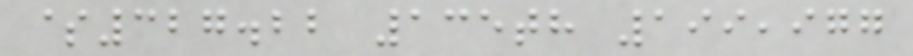$327.22 135th 199,977
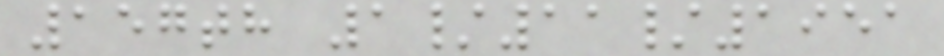157th 1/11/1951
